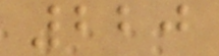220
